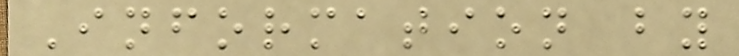Information by
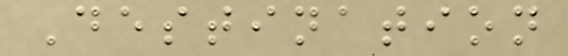Destination
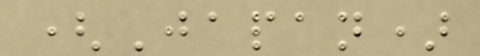(Japan)
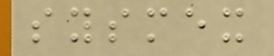sysmex
